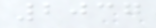2037
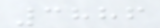3886
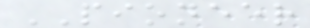PIONEER
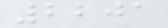2201
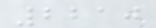2210
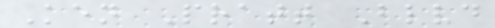Ken Pratt Blvd
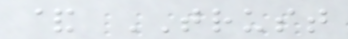& TRUST
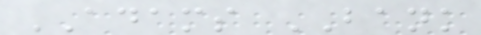ADAMS BANK
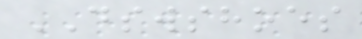DSWSHOES
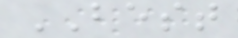BEST
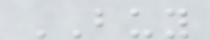BUY
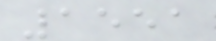1551
